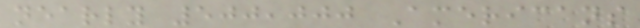nearly 500,000 Americans
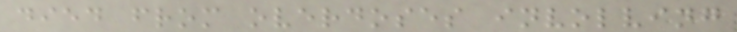died from overdoses involving
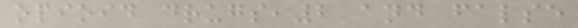opioid drugs,2 and false
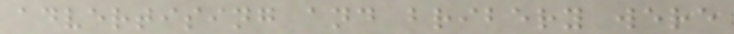advertising and bribery were
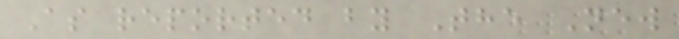As reported by The New
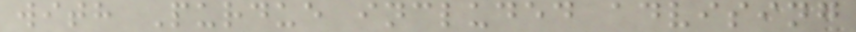with Purdue included advising
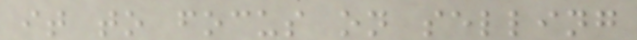it to focus on selling
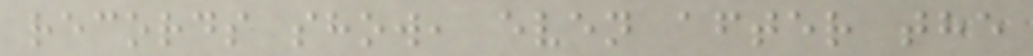records show, even after the
